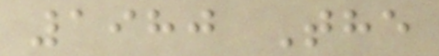1980 The
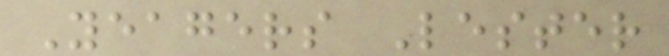Yeagers Lester
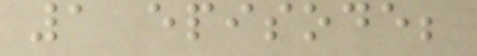1 episode;
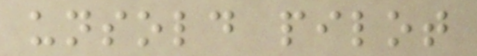unsold pilot
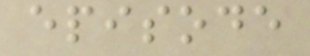episode
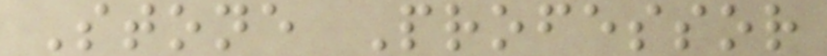Stone Professor
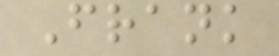Frank
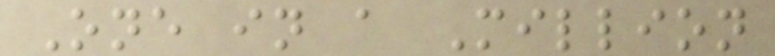One in a Million
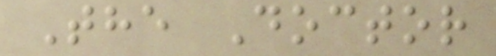The Doctor
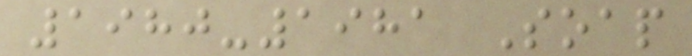1980-1981 Soap
